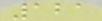121
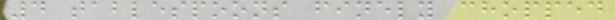4 tablespoons finely chopped
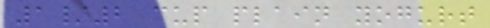1/2 cup plain yogurt
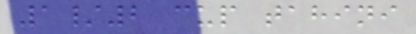1/2 cup tahini
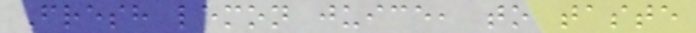Fresh lemon juice, to taste
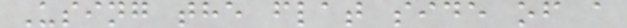Using the flat side of a
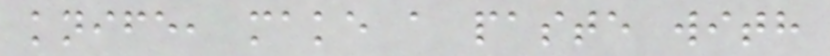knife, make a paste with
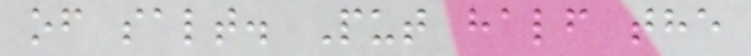of salt. Put half the
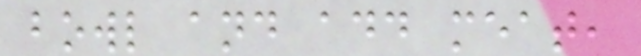bowl and add meat,
